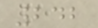242
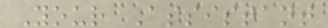Your Assistant
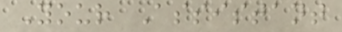Your Assistant
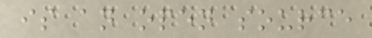is an open source
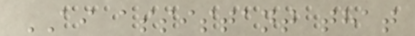AI assistant that
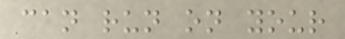can run on your
